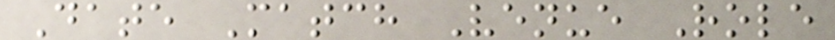Date Match Venue Role
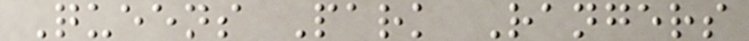Queens Park Rangers
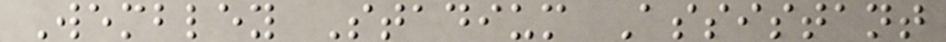Wembley Stadium Assistant
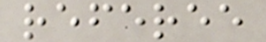referee
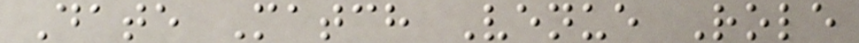Date Match Venue Role
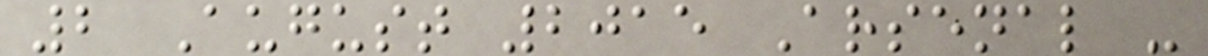2 August 2015 Arsenal -
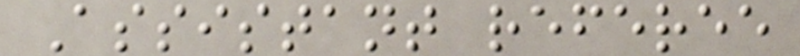Assistant referee
